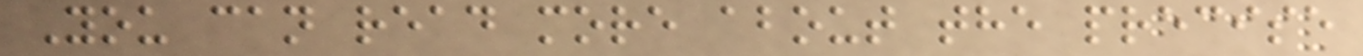You can read more about the precise
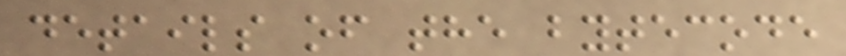details of the bytecode
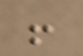!
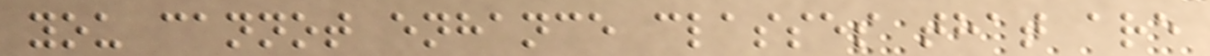you cannot enhance classes that are
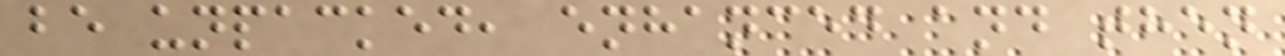be unpacked, enhanced and then
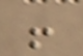!
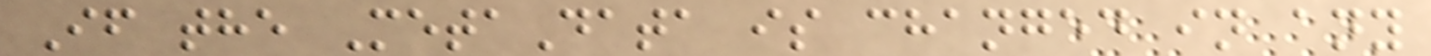If the MetaData is changed in any
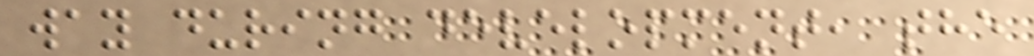way during development, the
